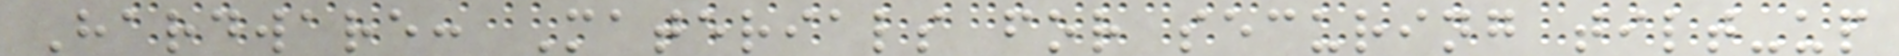Hardware: Materials for securing tilt-up
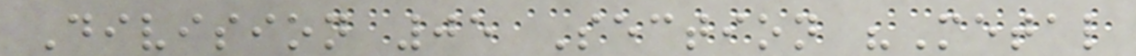Division 05 Section "Metal
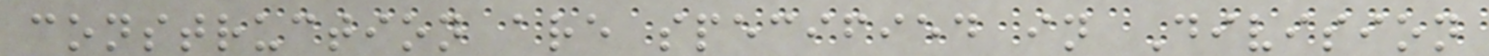construction are specified in Division
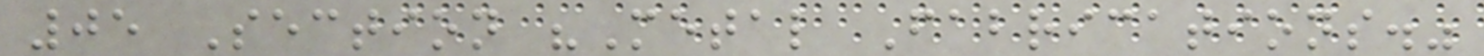05 Section "Metal Fabrications."
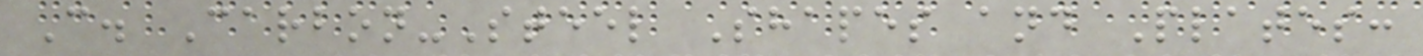C. Carbon-Steel Shapes and Plates:
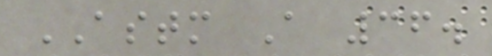ASTM A 36.
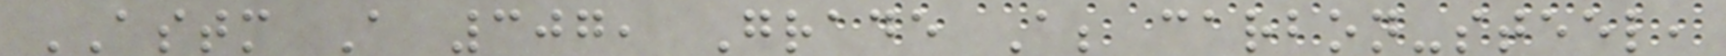ASTM A 307, Grade A; carbon-steel,
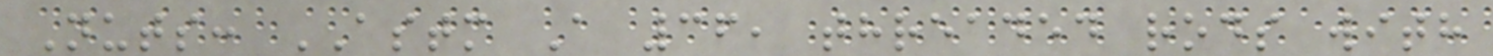Nuts: ASTM A 36, threaded rods with
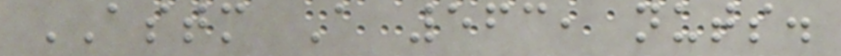ASTM A 563, nuts.
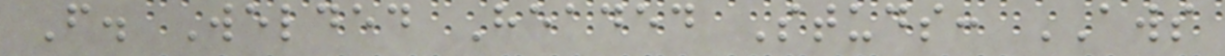F. Welded Headed Studs: AWS
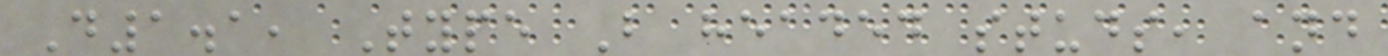D1.1, Type B headed studs, and
